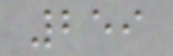259
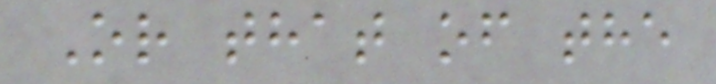Or that of the
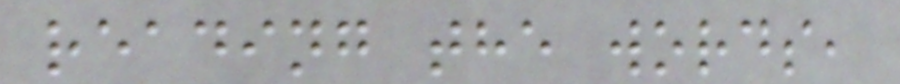reading the words,
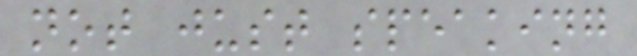not just speaking
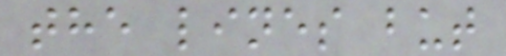the lines but
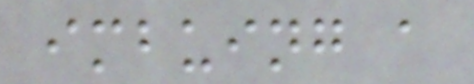imbuing a
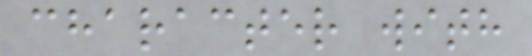character with
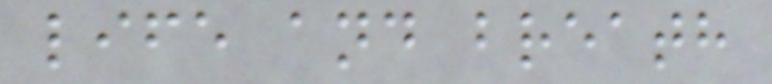life and breath
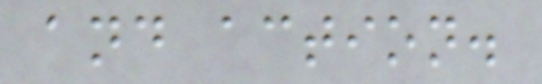and action.
